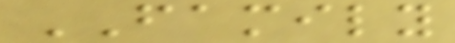FAMILY
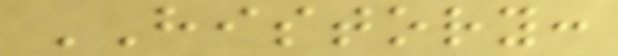HISTORY:
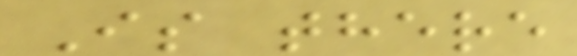Is there
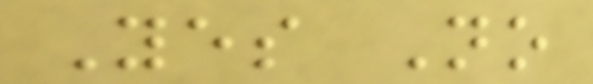Yes No
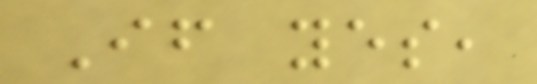If yes,
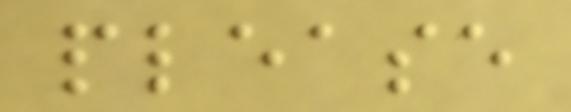please
